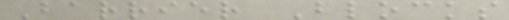Barrier Blocks
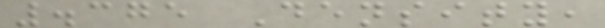.375 Density,
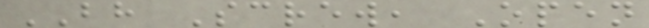BH Screw, Open
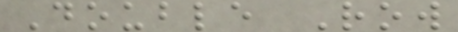Double Row
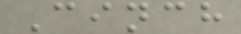Cinch
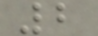2
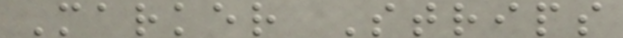Marker Strips
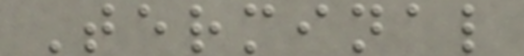Terminal
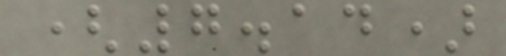(7.14)
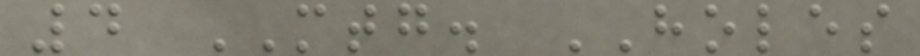4 MTG. HOLES
